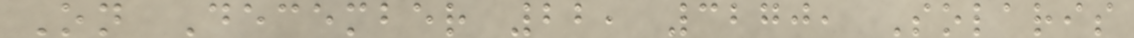On December 22, 3270, Solaris
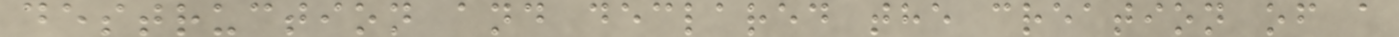destruction and declared the creation of a
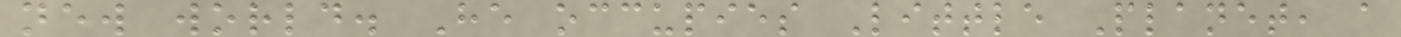new world. He occupies Little Planet, a
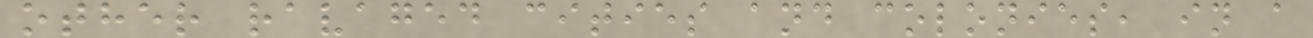other ravaged cities and colonies, in a
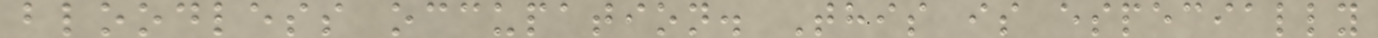bloodless occupation. This is especially
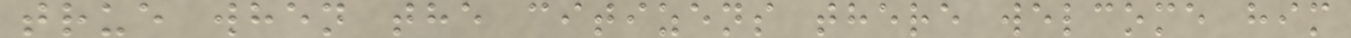true when the citizens there welcome him
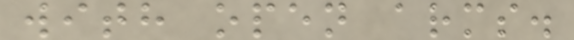with open arms.
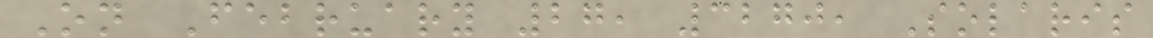On February 27, 3270, Solaris
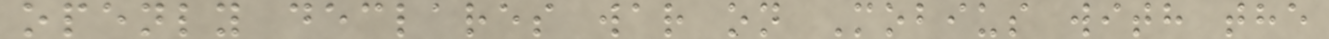openly declares war on Mobius with the
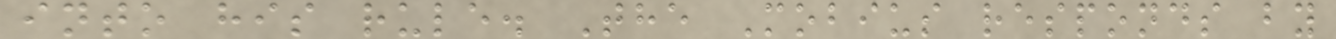into his rule. The Mobius responds by
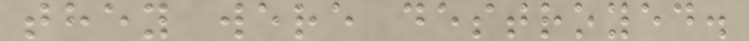they were destroyed.
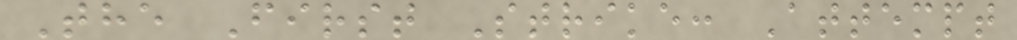The First Strike: Attempt
